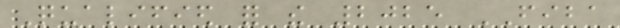Qualified for the 2025 FIBA
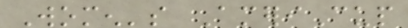Women's AmeriCup
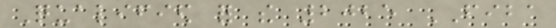Qualified for the 2025 FIBA
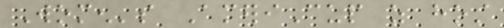Women's AmeriCup as host
